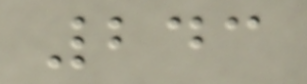243
